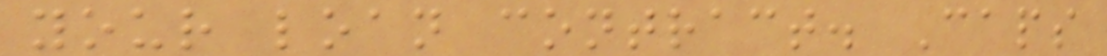your loan contract. Caps
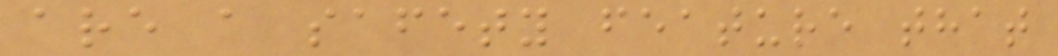are a safety feature that
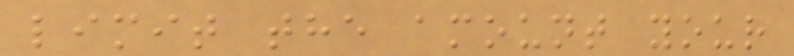limit the amount your
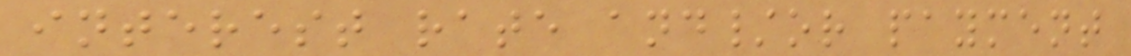interest rate and/or payment
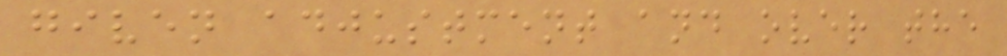given adjustment and over the
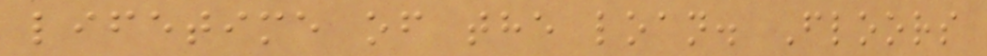lifetime of the loan. Floors
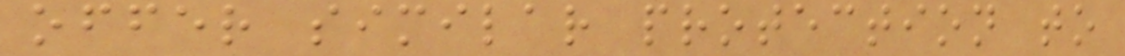offer similar protection to
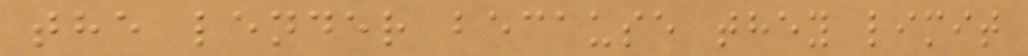the lender because they limit
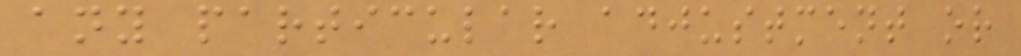any particular adjustment or
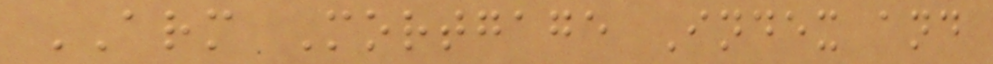ARM Mortgage Index and
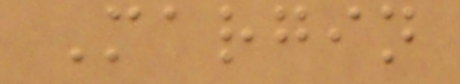Margin
